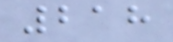218
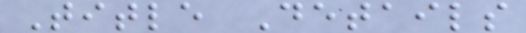Title Details
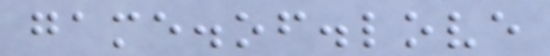game.of.love
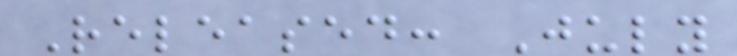Released: July
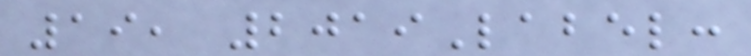19, 2019Label:
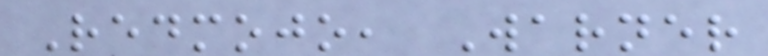Redmojo, Warner
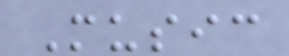Music
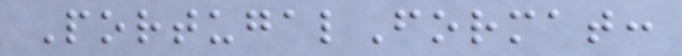PortugalFormat:
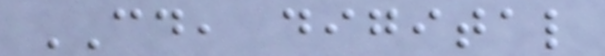CD, digital
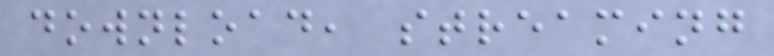download, streaming
